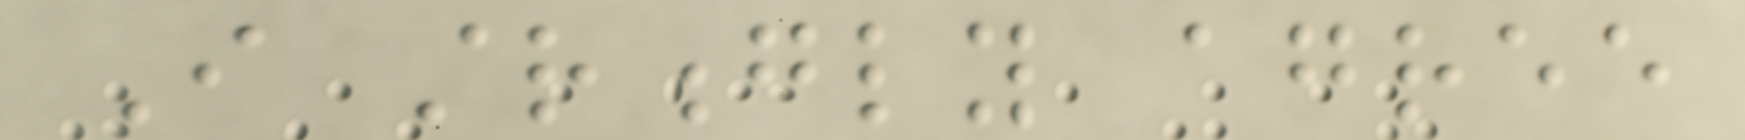I strongly agree
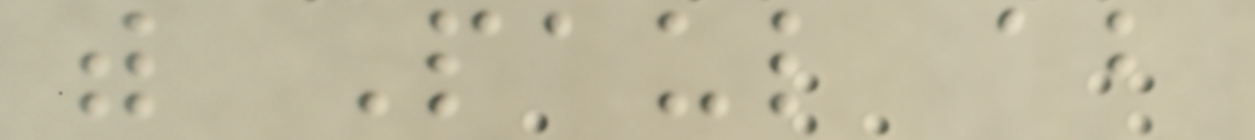with Paul about
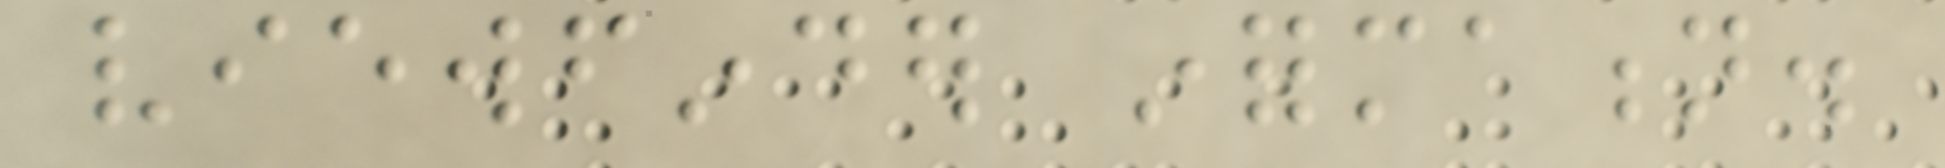viewfinder information.
